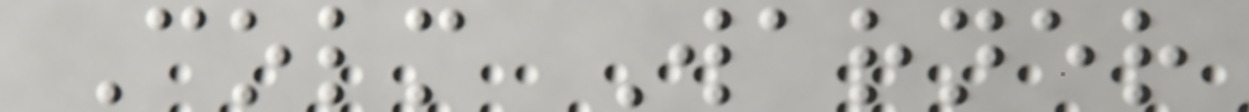Colm Warner
